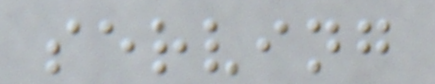serving
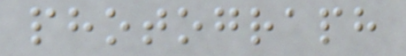photograph
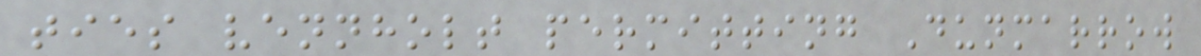ties vennholt permitting Dunmarrow
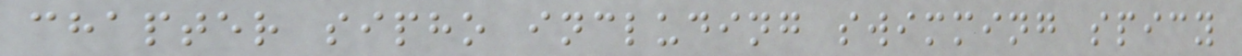chapter sipho including swimming spicy
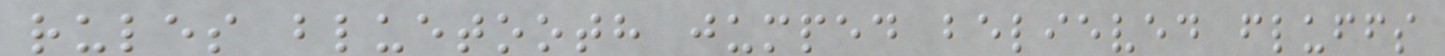rules bluetooth jumped believed fluffs
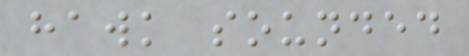hawk sounded
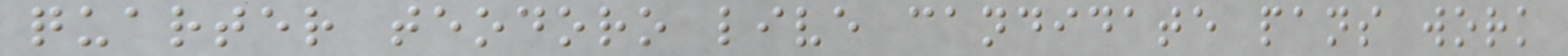quarter teodoro live candidate pans work
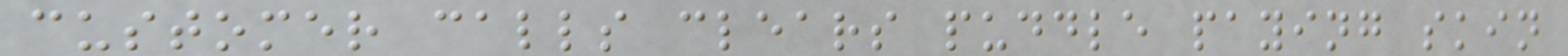customer calls clears puddle paying skin
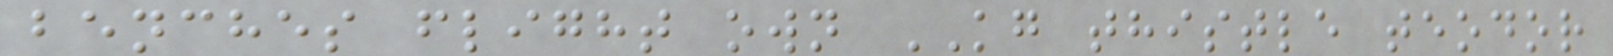benches flight own KG thistle teodor
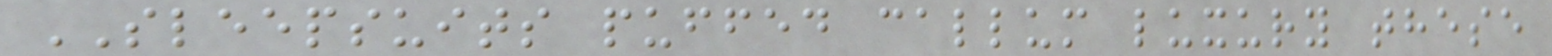SLEEPSUITS puffed callum luxury these
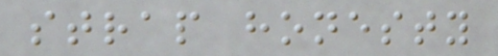strap honesty
